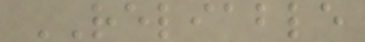RELIABLE
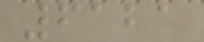6121
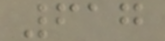617
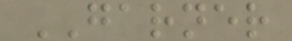GARNER
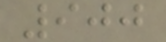900
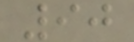90
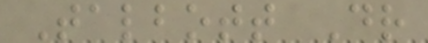Talbott Dr
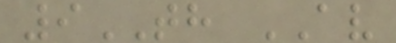9TH AV
